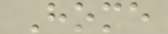Home
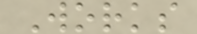Works
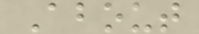About
